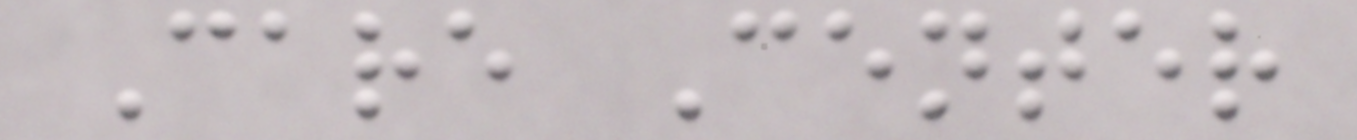Care Center
